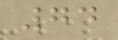74
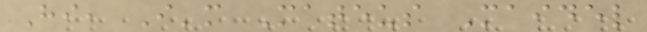Hi, I'm Mateus Maidel
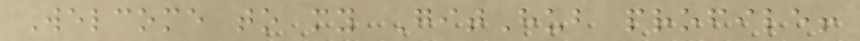Welcome to my GitHub profile!
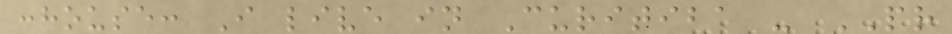:house: I live in Curitiba - PR
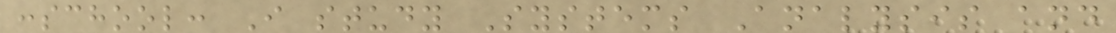:school: I study Systems Analysis and
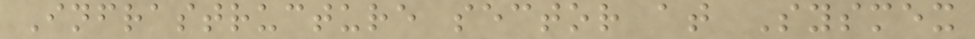Infrastructure sector at Sysmex
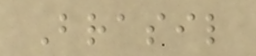Brasil
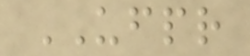UFPR
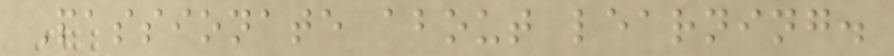Passionate about learning.
